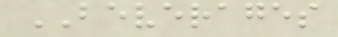BEVERAGES
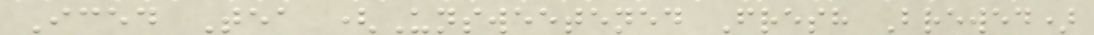Iced Tea (Unsweetened Fresh Brewed)
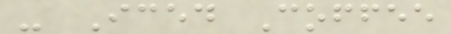- Iced Coffee
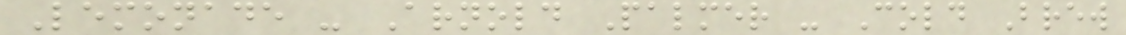Lemonade - Arnold Palmer - Cold Brew
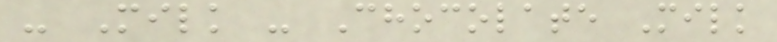- Milk - Chocolate Milk
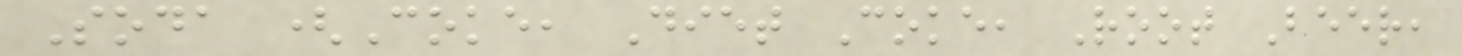Soda (Coke, Diet Coke, Root Beer,
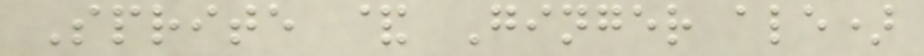Sprite & Ginger ale)
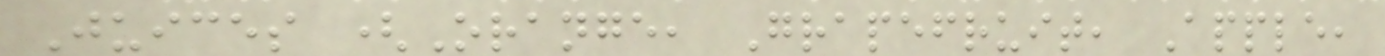Juices (Orange, Grapefruit, Apple,
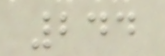244
